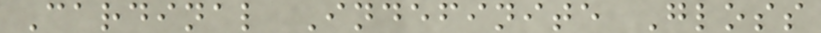Cardinal Indefinite Gloss
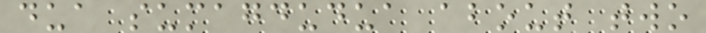dua sumagdudua about two
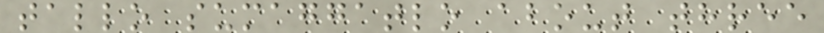tallo sumaggatlo about three
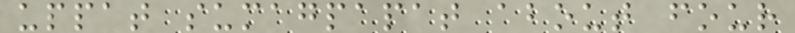uppat sumagpapat about four
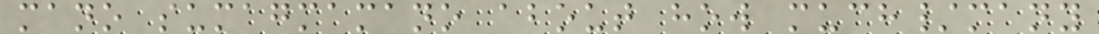mano sumagmamano about how much/many
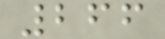266
